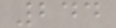244
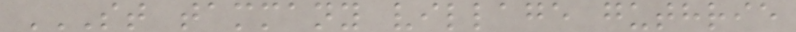ST TAMMANY VILLAGE GUTHRIE
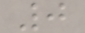0
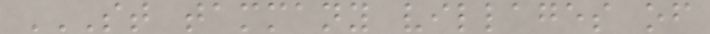ST TAMMANY VILLAGES OF
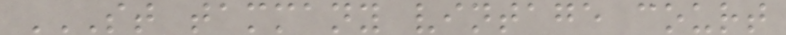ST TAMMANY VINTAGE COURT
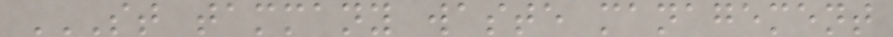ST TAMMANY WASTE MANAGEMENT
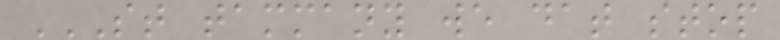ST TAMMANY WE DAT STOP
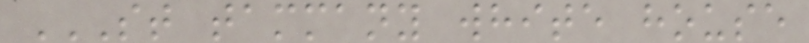ST TAMMANY WHITE HOUSE
